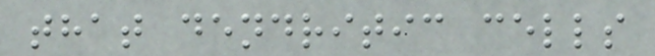that dendritic cells
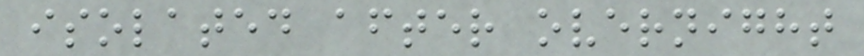isolated after overnight
